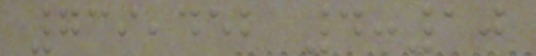739,452 4:10
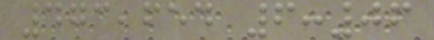473,654 6:06
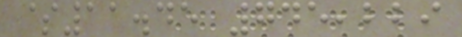$11.45 745,229
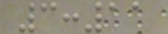3:11
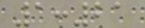1:21
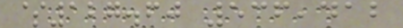$127.60 536,412
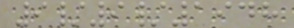9/9/1948
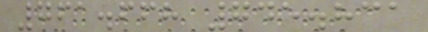761.668 745.831
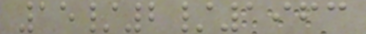15/2/1963
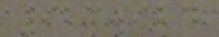923.924
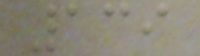139
